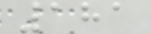181
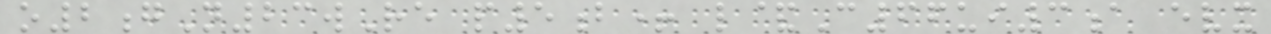o2gN23wRe p5b+ l&C66ui3a evx
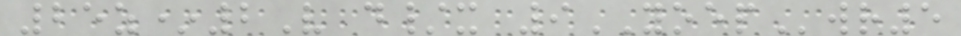25z*2V d/x 9YOEPwr5
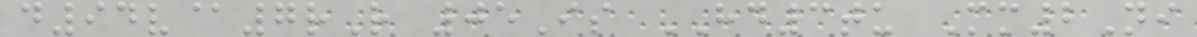d94v@7rR 05Is HD3tu Mm2Ni
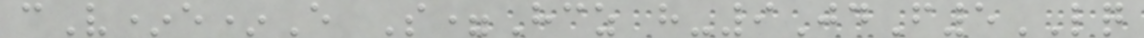cV*e*E S=Hcz h-9JdF5LQ
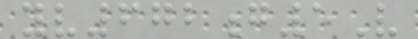yv672g5V
